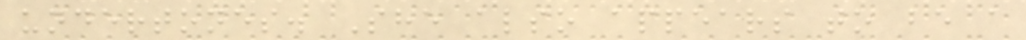undertones. She also appears to be a
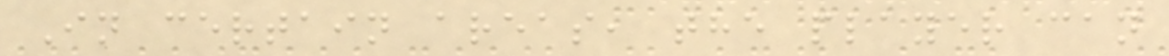In certain areas, the player can
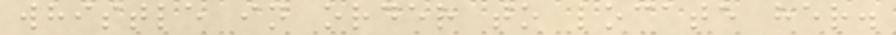whistle in order to locate her.
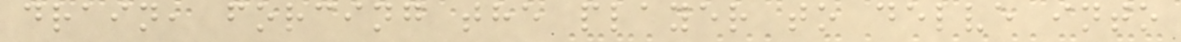drain, forcing the player to delve into
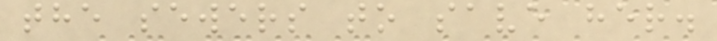the sewers to save her.
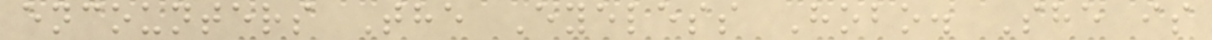encounters The Eyeless Hobo. She is
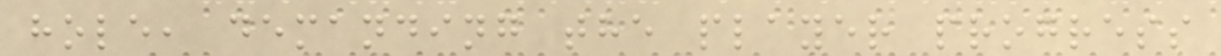hole, demanding the player progress
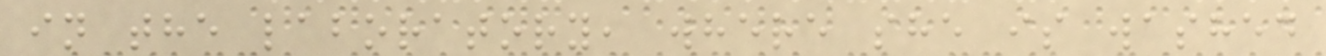in the laboratory, where she is washed
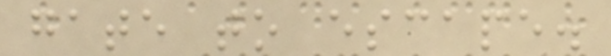gate to escape.
